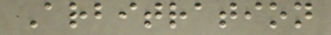Arbitration
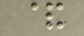&
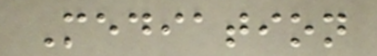Mediation
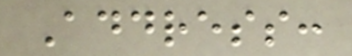Address:
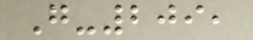G-209,
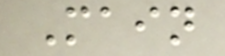Main
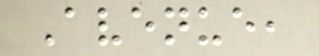Avenue,
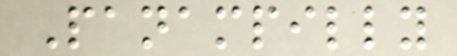Panampilly
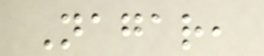Nagar,
